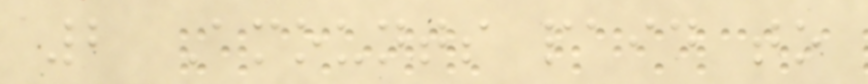2 Amounts paid to
